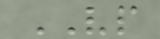VP
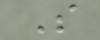S
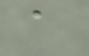a
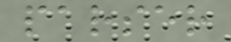parser
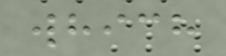which
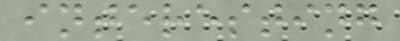interesting
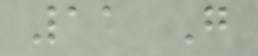11 G
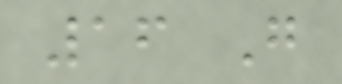16 G
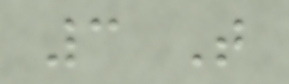3 T
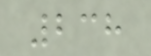238
